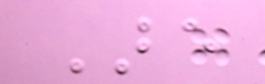Are
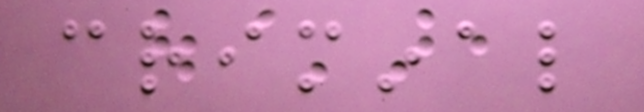criminal
